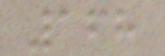168
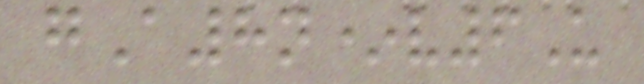gA8n*v6U
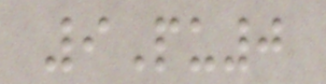9Pu0
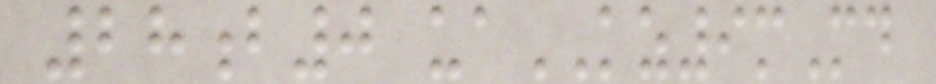28b0 uaKZ9mMd
